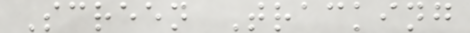Screen Tracking
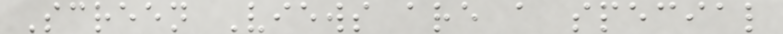Screen Views are a special
